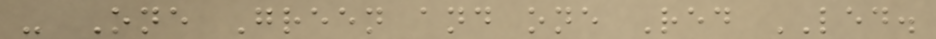- One Green and one Red LED.
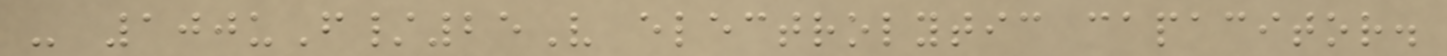- 100uF/25V electrolytic capacitor.
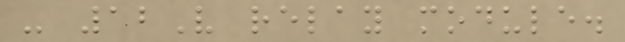- 12V relay module.
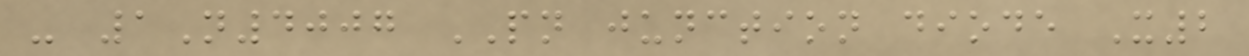- 1N4007 PN junction diode X2
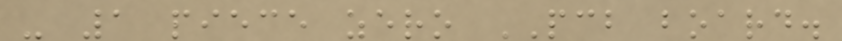- 1 piece zero PCB board.
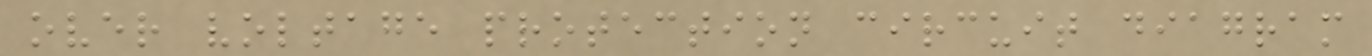over voltage protection circuit diagram
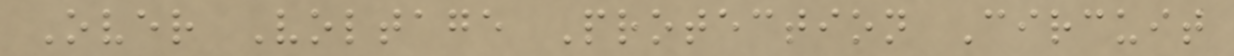Over Voltage Protection Circuit
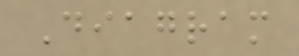Diagram
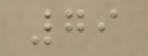79
